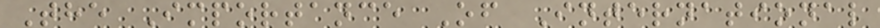The Importance Of International
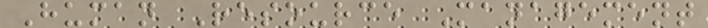Human Resource Management
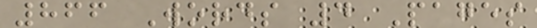866 Words 4 Pages
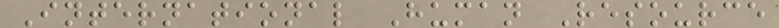International Human Resource
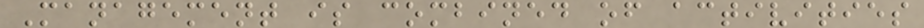Management is combined of activities
